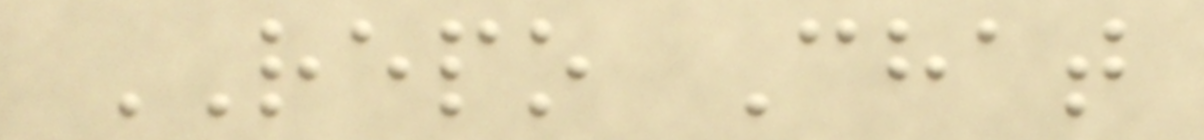REPO Chat
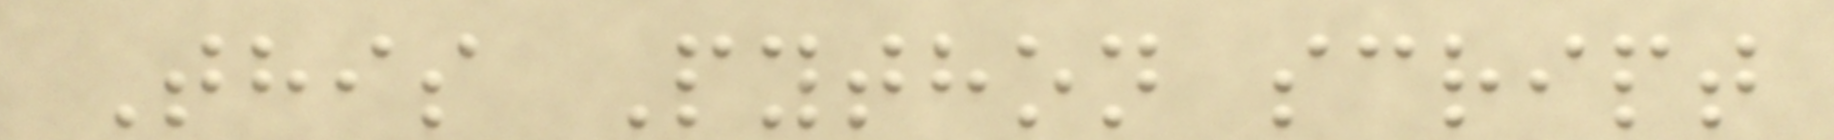This Python script
